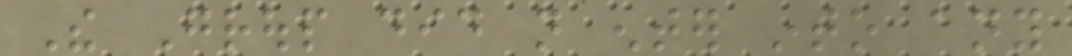The Group did not enter into any
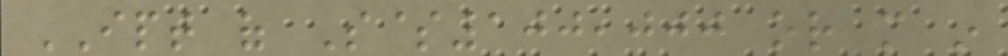IPT of S$100,000 or more in
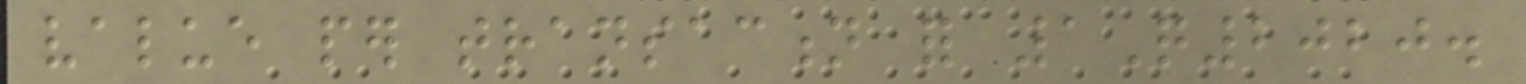value per transaction for 1Q2020.
